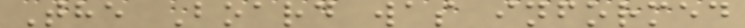The Board was informed
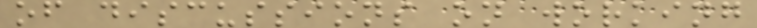of discussions on working
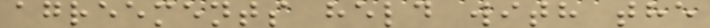agreements held with the
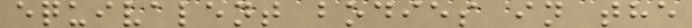equivalent bodies in the
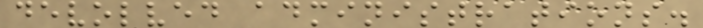devolved administrations.
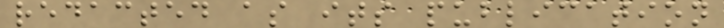redacted as its publication
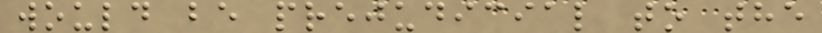would be prejudicial to the
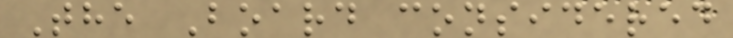The Board considered
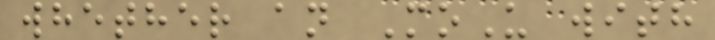whether an MoU with
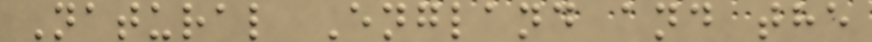Natural England and the
